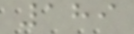189
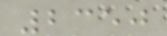2350
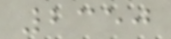2350
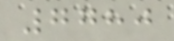7780
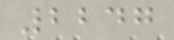2247
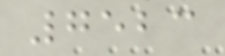7523
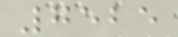7525
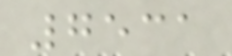7531
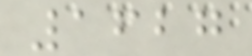1627
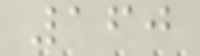160
